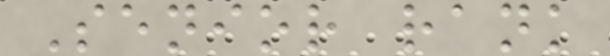Senior rank
